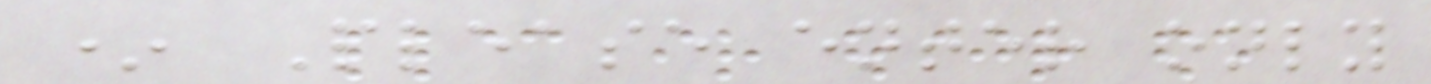* Please enter only
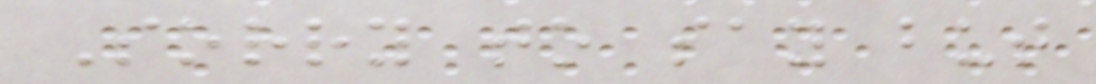Sorry to say but
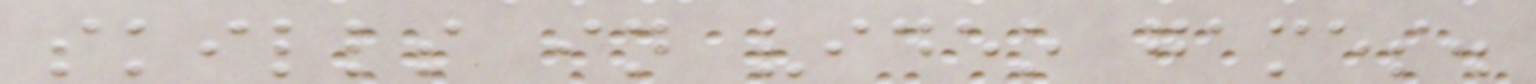skills in video games.
